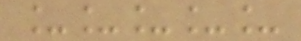_____
